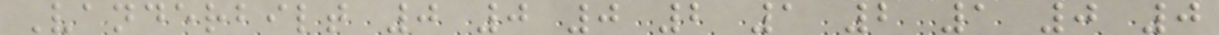Vanderbilt 0 0 0 2 1 2 1 0 0
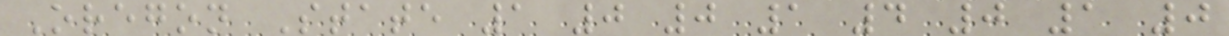Oregon State 1 0 0 1 4 0 1 0
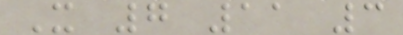X 7 11 3
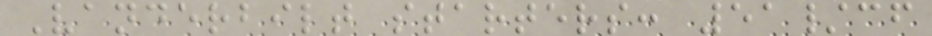Vanderbilt starters: 51/cf
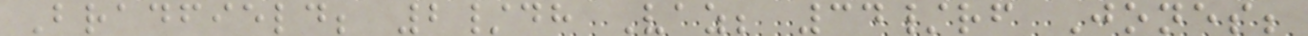Bradfield; 2/dh Vaz; 34/rf Jones;
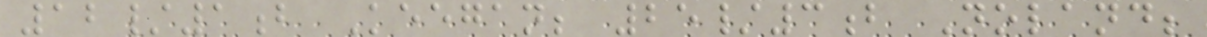12/1b Keegan; 25/3b Noland;
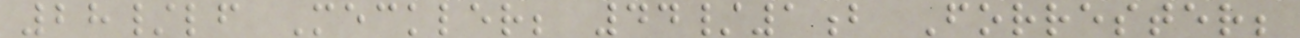28/lf Meckler; 44/1b Forrester;
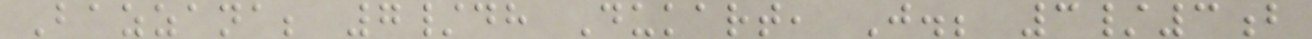Bazzana; 7/dh Dukart, J.; 3/3b
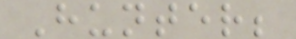Hunter;
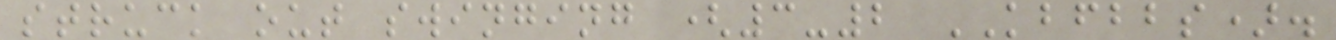struck out swinging (3-2 KBFBBS).
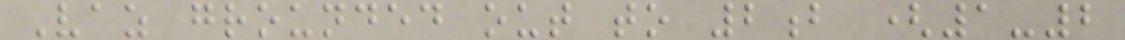Vaz grounded out to 2b (1-2
